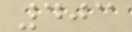403
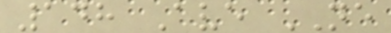148 Ave NE
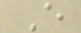E
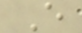E
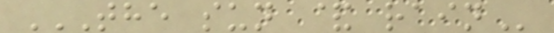THE SUN & RAIN
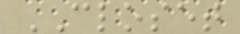CLOSET
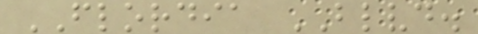FLORDIA BLVD.
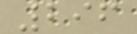296
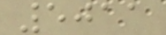5011
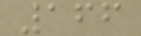166
